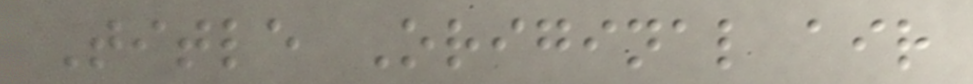Title Original air
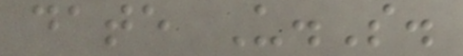date U.S.
